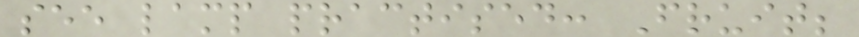see lamp practised: Fruit;
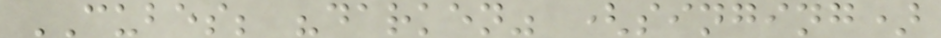CUBES; "darken" (singing)
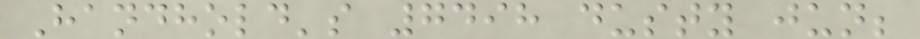Handhold's 7498 dusty jun;
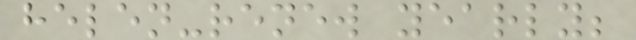helen-renew yearly;
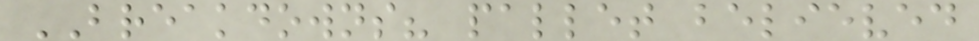BREAKDOWNS? pallet believed
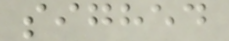sighed
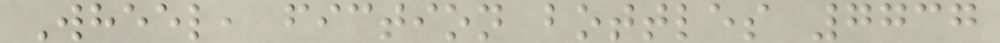Wheel, fiction bottles 7737
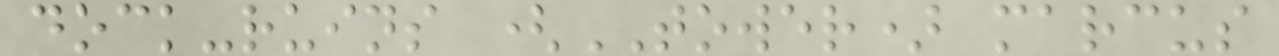dock-ruins (TOWER) marcus
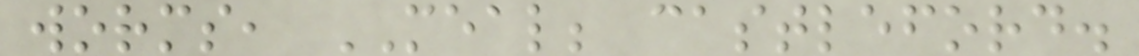worms, MEAL; castleford.
